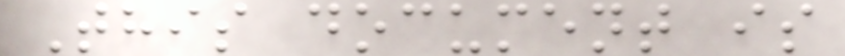This document is
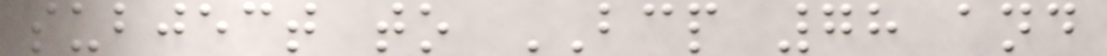subject to BCP 78 and
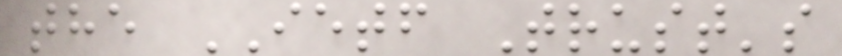the IETF Trust's
